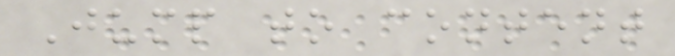Jump to content
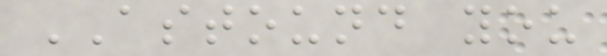ASTOUND you
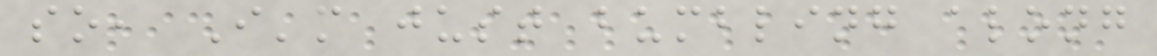so, I'm just bumbling along
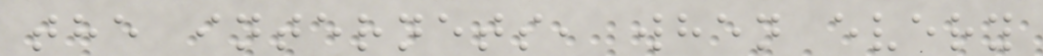the internets, when every
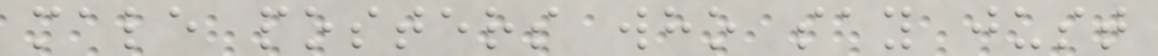male posters who say just
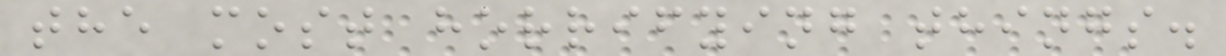the most horrifying things.
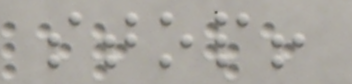stop!
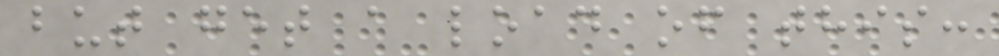but get a load of this:
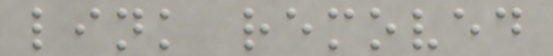link removed
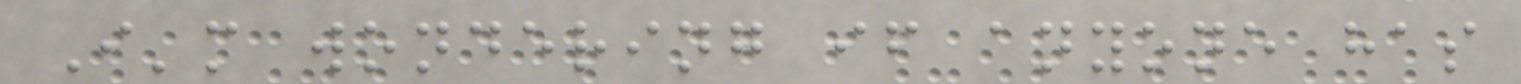I'm wondering if anyone has
